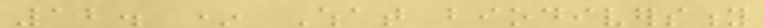12. * What biodiversity
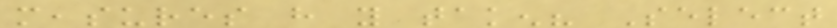measures have you taken? Select
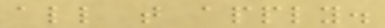all that apply.
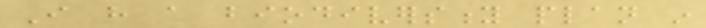I have a biodiversity plan in
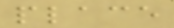place
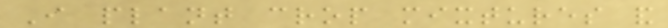I plant crop mixtures and
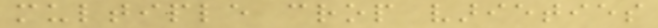multiple crop varieties
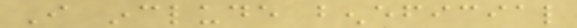I include beneficial
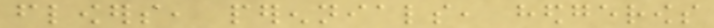flowers, perennials, hedgerows
